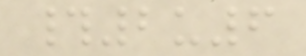#2u6
